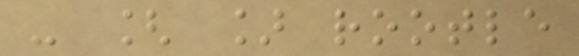- [ ] rootle
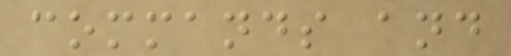commands and
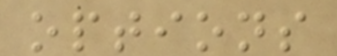options
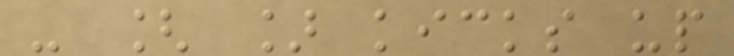- [ ] kicks up
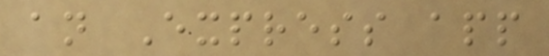an Express app
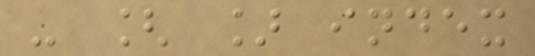- [ ] index
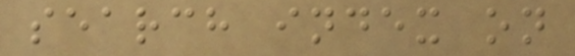search index on
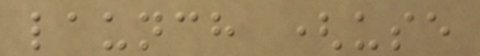launch (use
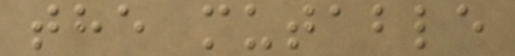the mutable
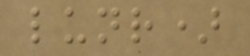lunr)
